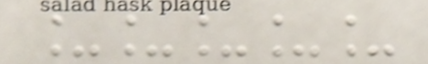_____
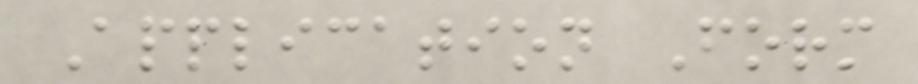Application Form
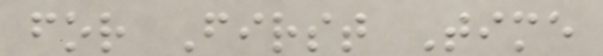for First Time
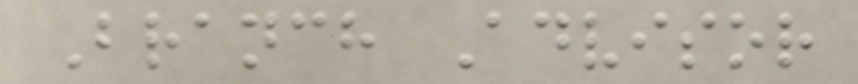Branch Advisor
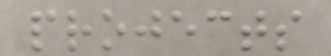projects
